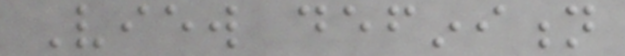View definition
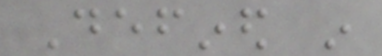Defined in
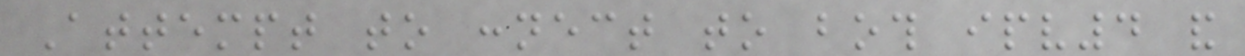Attempt to connect to both ipv4 and
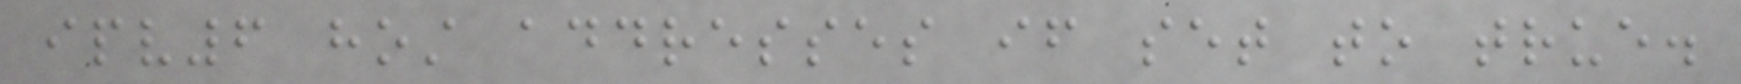ipv6 host addresses if set to true.
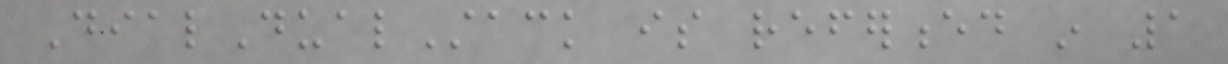DialDualStack is referenced in 1
